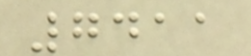7411
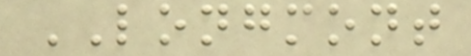LONGMONT
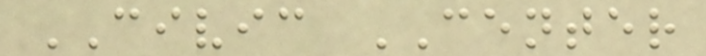CIVIC CENTER
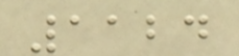1124
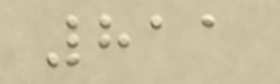811
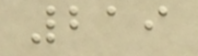219
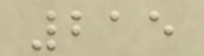215
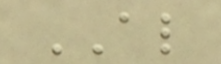AL
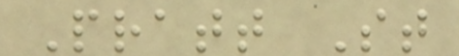Pratt St
